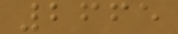2665
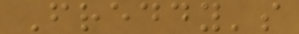Freddy's
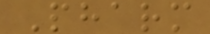Pharm
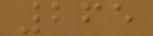265
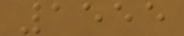1555
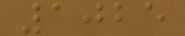1025
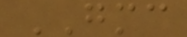GMC
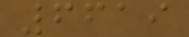6619
